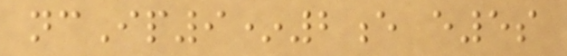ncIp9*2e e5s
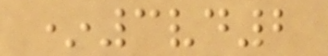*3vd2
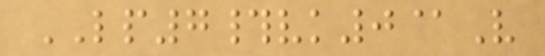LP7#vk0@V
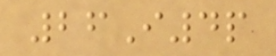26I4p
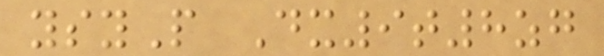ysyP Dx9t8zg
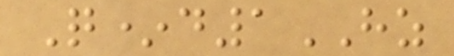Q*d1HZ
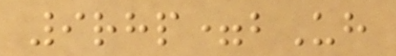9rhp=bUh
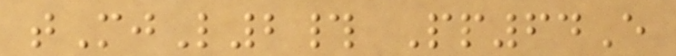tMjL2# Pp64E
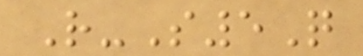R-S5Q
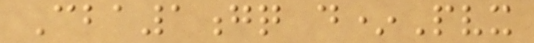Cba1gq d*Pvx
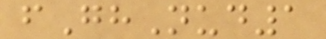fGhNud1
